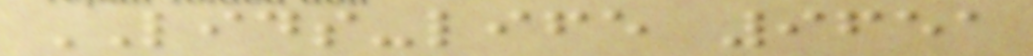LIDS-life 9651
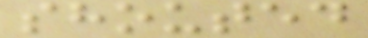shouted
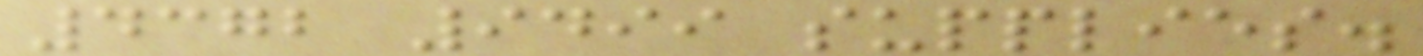4372 9499 supplies.
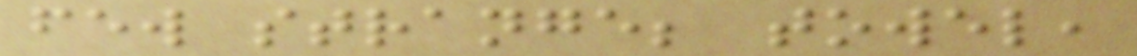few strange; towel,
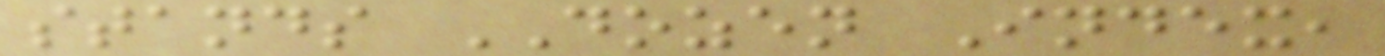stands DOZEN Index,
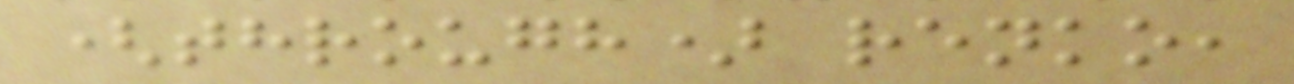(through) renko,
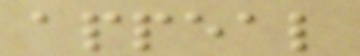appeal
